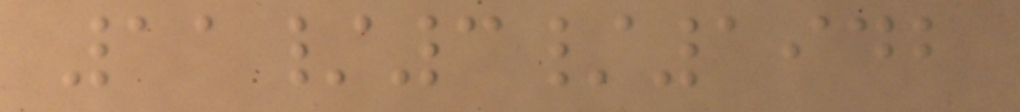11/3/1942
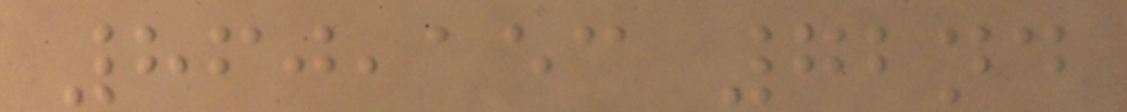860,153 72nd
